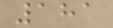181
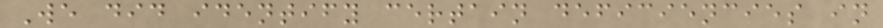We did identify certain deficiencies in
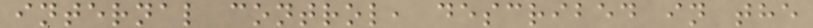internal control, described in the
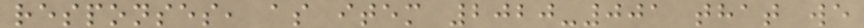responses, as item 2020-001 that we
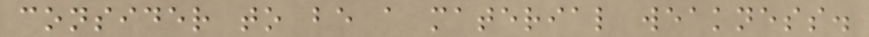consider to be a material weakness.
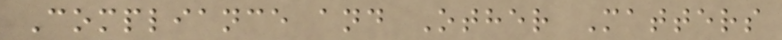Compliance and Other Matters
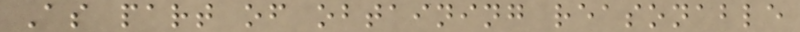As part of obtaining reasonable
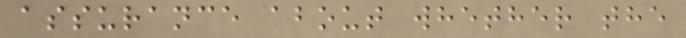assurance about whether the
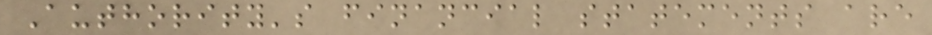Authority's financial statements are
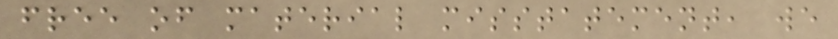free of material misstatement, we
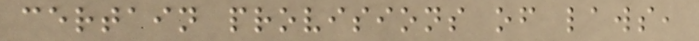certain provisions of laws,
